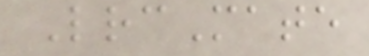LrcMate
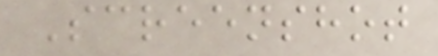Screenshot
